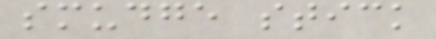smudge stick
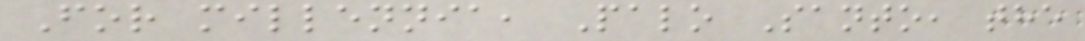For millennia, Palo Santo, the
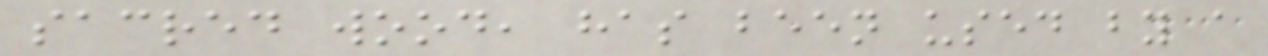sacred wood, has been used by a
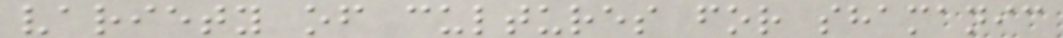variety of cultures for shamanic
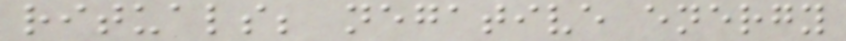rituals; negative energy
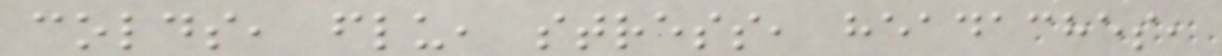colds, flu, stress, headaches,
